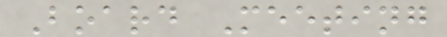Board Meeting
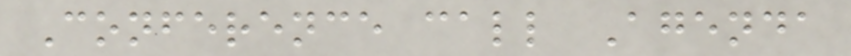Conference call Agenda
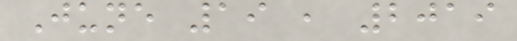June 19 , 2019
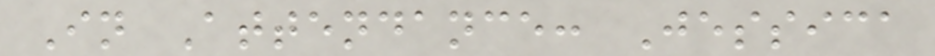In Attendance: Jessica
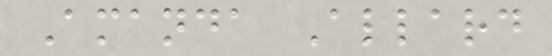Amanda Allard
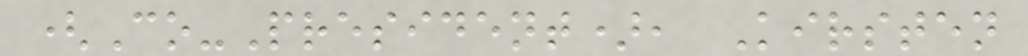(Co-President), Kirsten
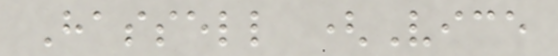Hassell (Vice
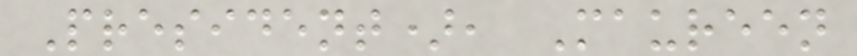President), Maureen
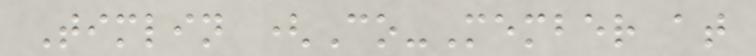Timlin (Co-Member at
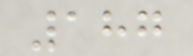187
